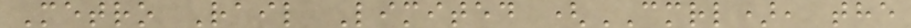Metro Rail Limited (CMRL), the
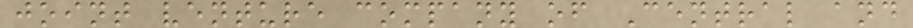joint venture company of Central and
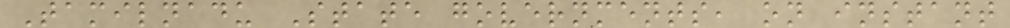Tamilnadu State governments, on instant
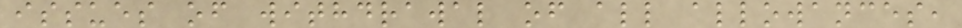issues of withdrawal of all allowances,
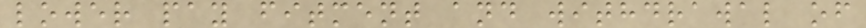lower pay fitment and withdrawal of
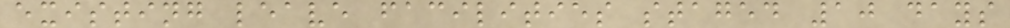existing leave facilities staged 10 days
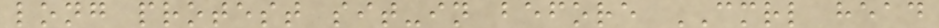long protest sit-in before CMRL head
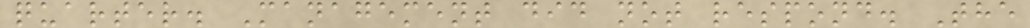quarter. Management did not respond. The
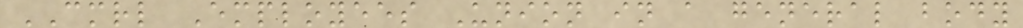CMRL Employees Union in a general body
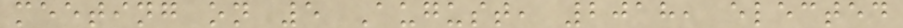meeting on 5 August, 2018, elected
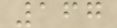167
